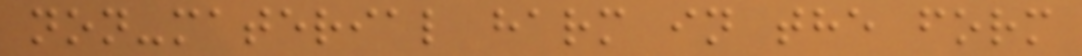non-material harm in the form
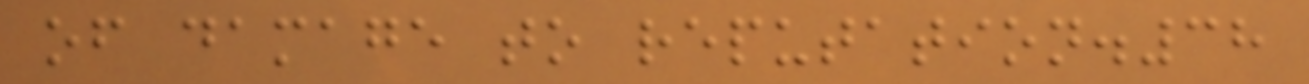of damage to reputation.38
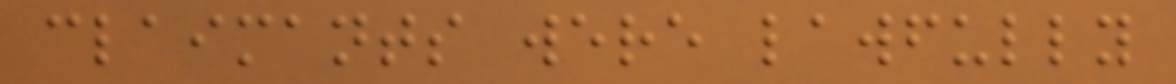claimants were lawfully
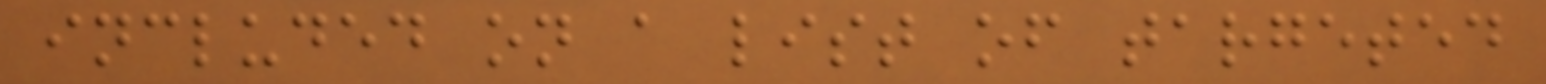included on a list of targeted
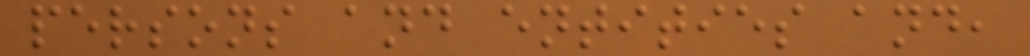persons and entities and,
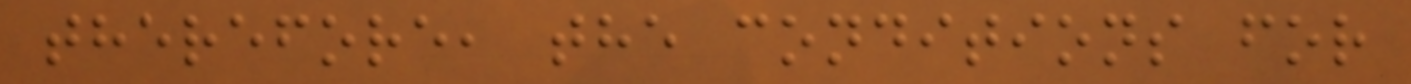therefore, the conditions for
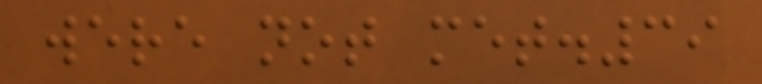were not met.39
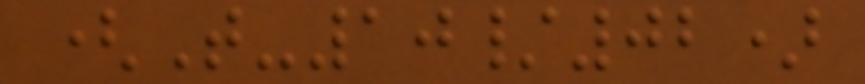(T-10/02)
